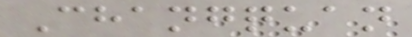Changquan
